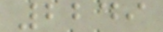2249
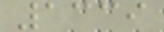1339
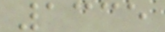1335
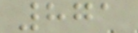871
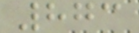873
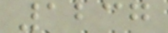1237
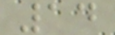14
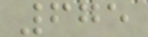675
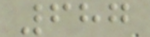687
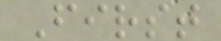First
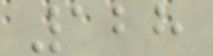128
